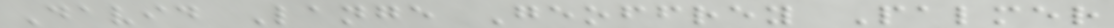David Lange Geoffrey Palmer
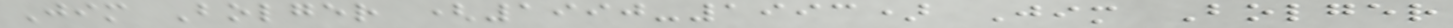Jim Bolger (1990-1993) Jim Bolger
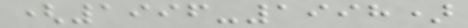(1996-1998)
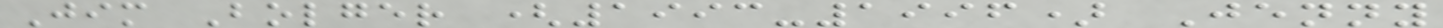Jim Bolger (1993-1996) Jenny
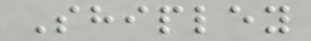Shipley
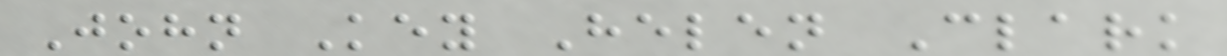John Key Helen Clark
